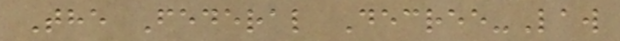The Federal Decree-Law
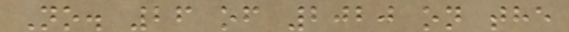No. 26 of 2020 on the
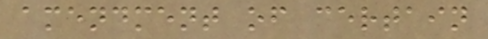amendment of certain
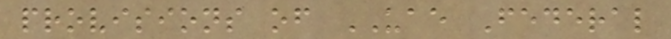provisions of UAE Federal
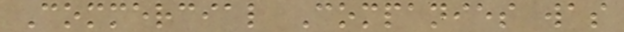Commercial Companies was
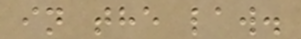in the law.
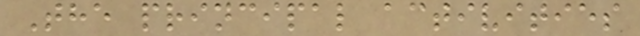The principal activities
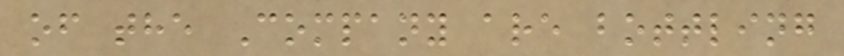of the Company are bottling
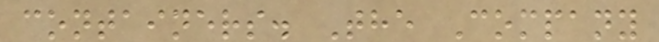containers. The Company
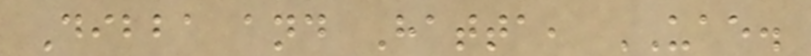Dibba and Hatta, UAE.
